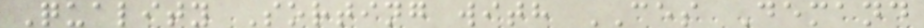Quality Sorting with CES Demand
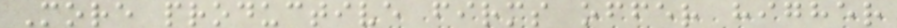More productive firms offer higher
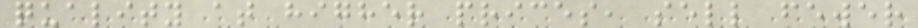quality at higher prices, sell fewer
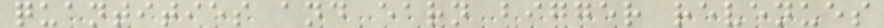quantities and earn bigger revenues
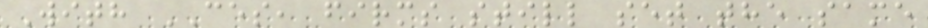With CES, firms still set the same
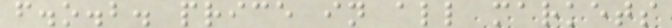f.o.b. price in all markets
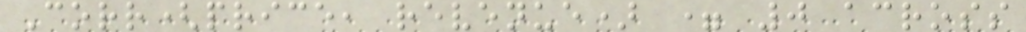Corr(price, revenue) = 0 across
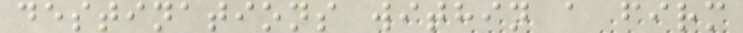destinations within a firm
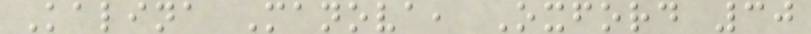Kalina Manova, Oxford 30
